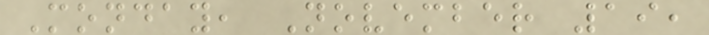Monday, November 19,
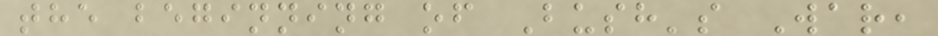the beginning of Bush's War,
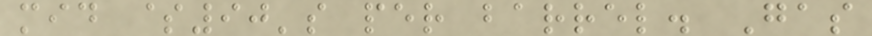mid $90's per barrel. Gas
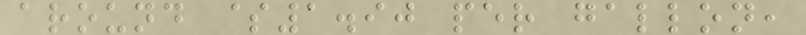around $1.90 per gallon,
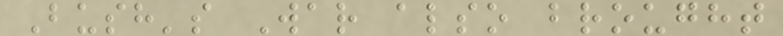Bush's War also brought
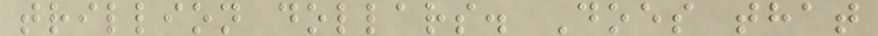trillion dollars. Does that
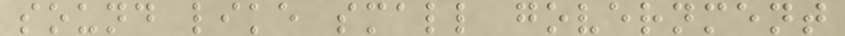sound like small government
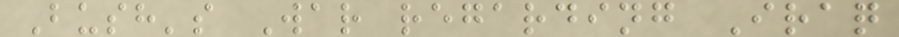Bush's War regarding Iraq
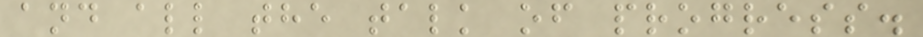and all the talk of progress.
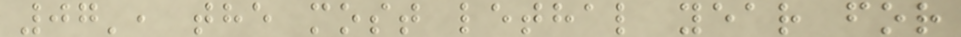07', the most lethal year for
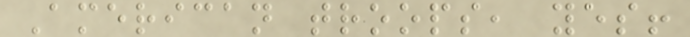American troops, yes!
